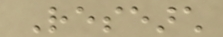Research
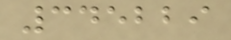345229
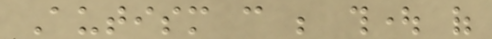Autism can be thought of
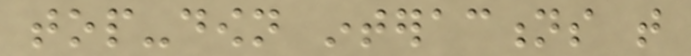top-down interactions that
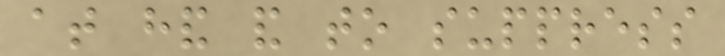at hand and to suppress
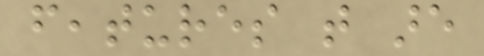features that are
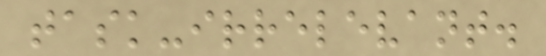task-irrelevant.
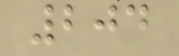204
